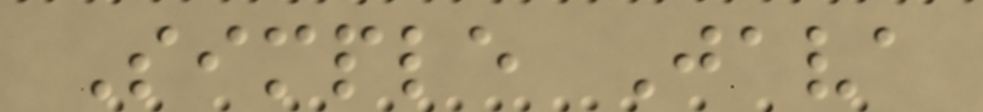Simple Java
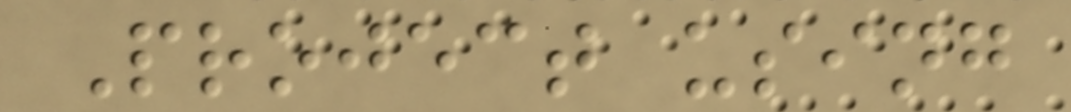Project using
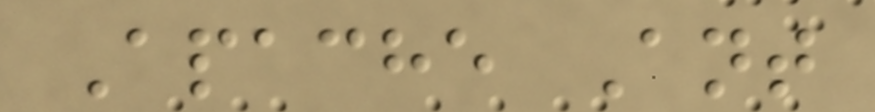Apache Ant
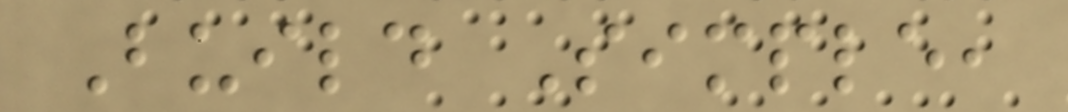Build Simple,
